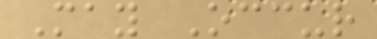May Occur
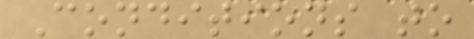Conditions to
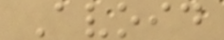Avoid
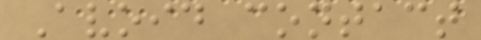Avoid contact
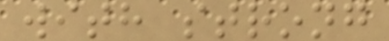with strong
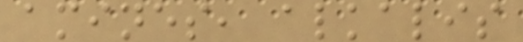amines, alkalis
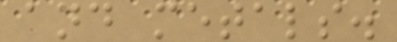and metals.
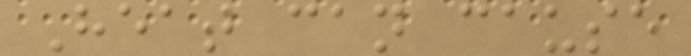Heat can cause
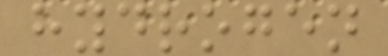hydrogen
